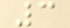3
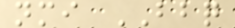nmi BBQ
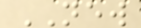NEW
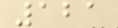121
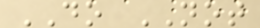DO NOT
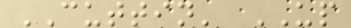CUTTIN' UP
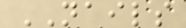NAILS
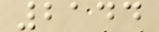2144
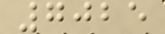7025
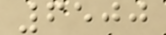6500
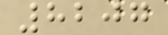8207
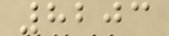8203
